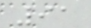91
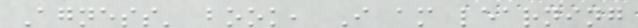Agness' book, I am learning
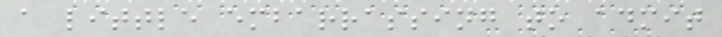a little embarrassing to admit
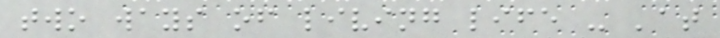two ways of living life - 'at
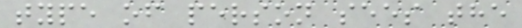type of person sees the
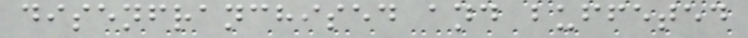disenfranchised and buffeted
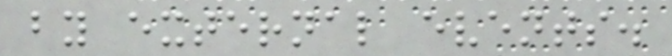by external events.
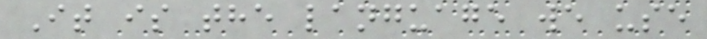It is the language we use
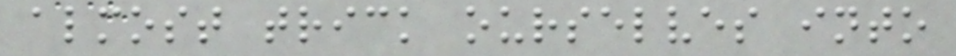almost trick ourselves into
